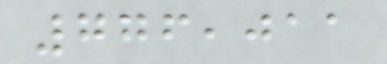776,011
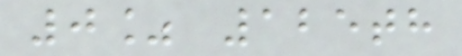0% 125th
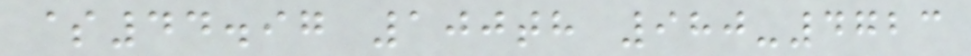$44.97 100th 980-4723
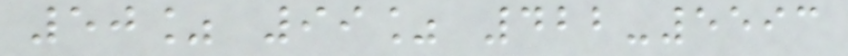50% 99% 422-5593
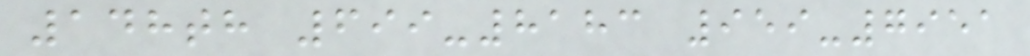148th 699-8183 959-7951
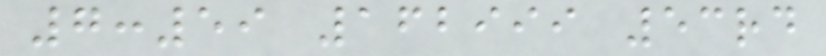7:59 162999 53rd
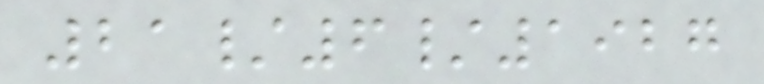21/6/1927
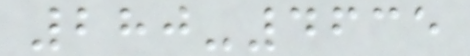280-4635
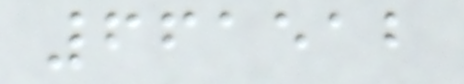661512
